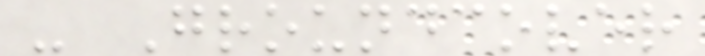- Groundcover
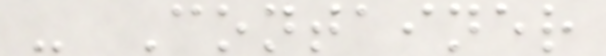- Container
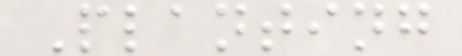Planting
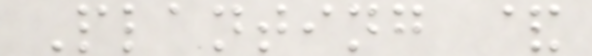Planting &
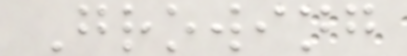Growing
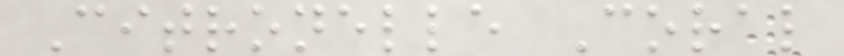Citronelle Coral
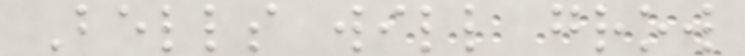Bells will grow
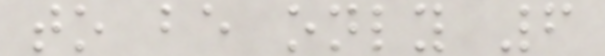to be only 6
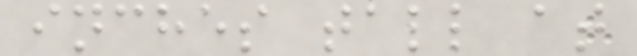inches tall at
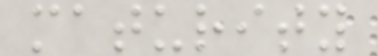maturity
